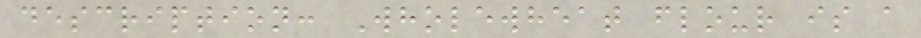description: Wholewheat flour is a
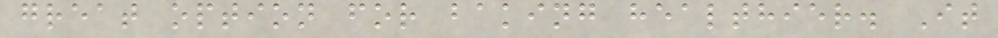great option for baking healthier. It
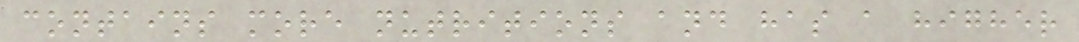contains more nutritions and has a higher
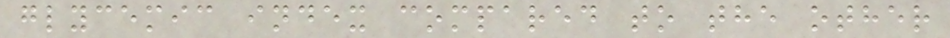glycemic index compared to the other
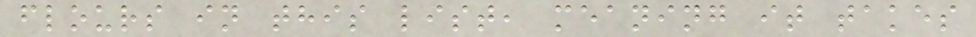flours in this list, meaning it takes
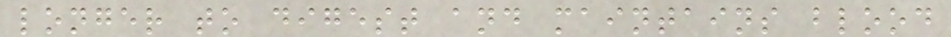longer to digest and maintains blood
